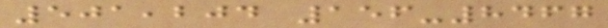501,204 156-8467
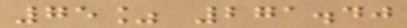75% 271.40
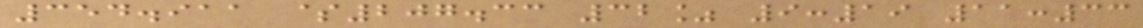354.911 $207.33 32% 9:19 11:33
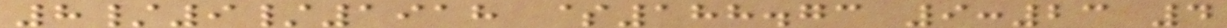8/9/1918 $188.73 9:23 4
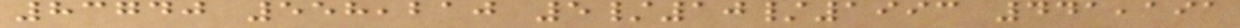83740 558,210 5/10/1993 441,191
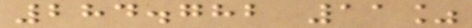284.782 11%
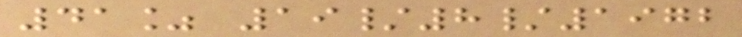41% 19/8/1972
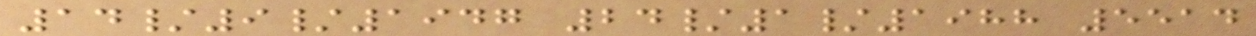14/9/1947 24/1/1988 5514
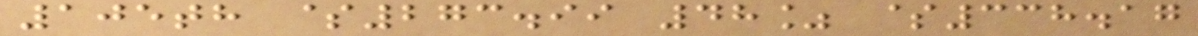105th $273.99 48% $338.17
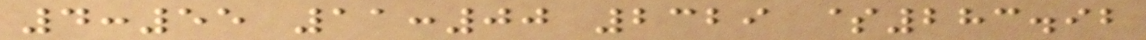4:55 11:00 2329 $283.92
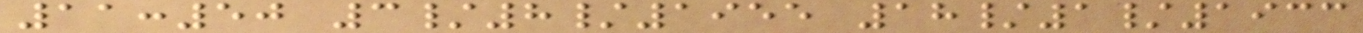11:50 3/8/1955 18/1/1933
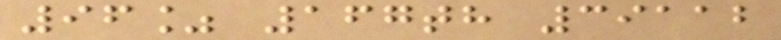96% 167th 39112
